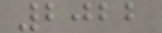2022
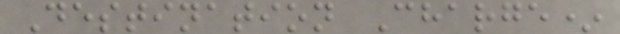Destination Charge*
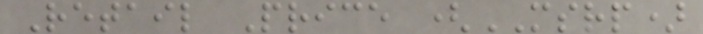Retail Price (MSRP)
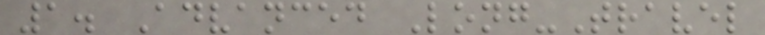1. Advanced Long-Travel
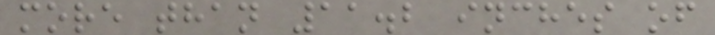more than 11.2 inches of
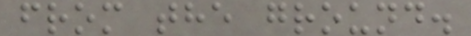from the ground.
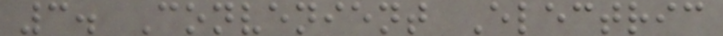3. Convenient Electric
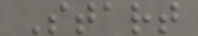Start
